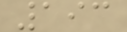193
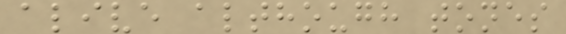alive although tones
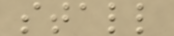stall
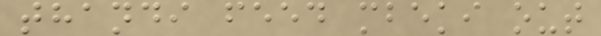thandi feed mbeki out
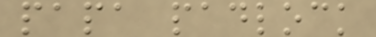papa padlock
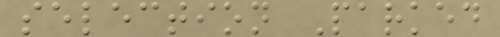selection Parked
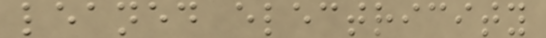leaned electricity
